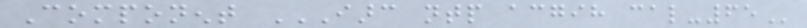Component IARC NTP ACGIH CAL-65
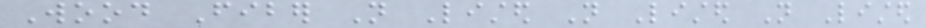Wood Fiber Not Listed Not Listed Not Listed
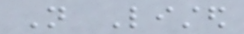Not Listed
